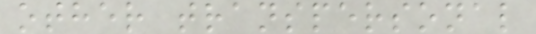other transpersonal
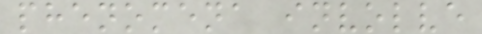phenomena involve
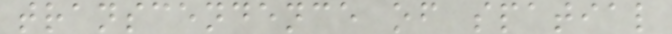transcendence of spatial
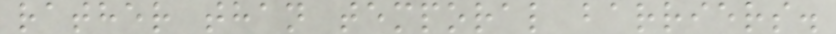rather than temporal barriers.
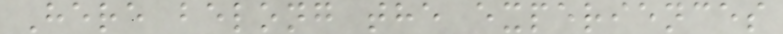Here belong the experiences
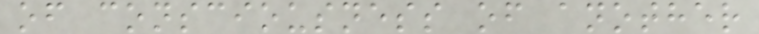of consciousness of another
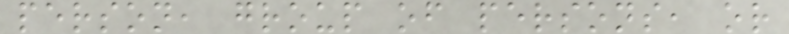person, group of persons, or
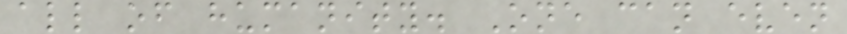all of humanity. One can even
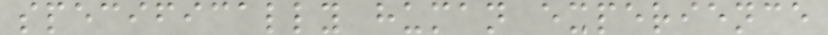specifically human experience
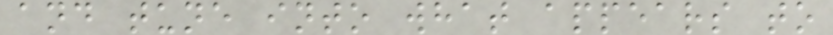and tune into what appears to
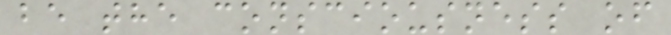be the consciousness of
